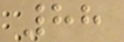88
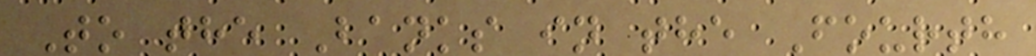To the Banks in the Fourth
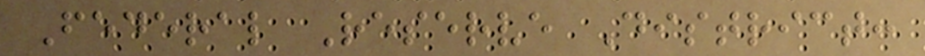Federal Reserve District:
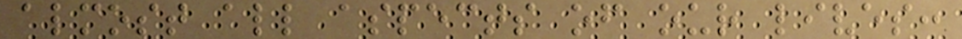almost all aspects of our lives:
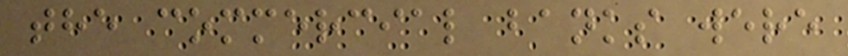the commercial banks were
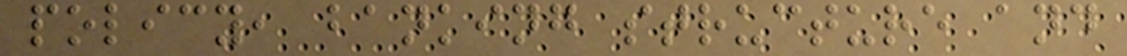policy, banking structure and
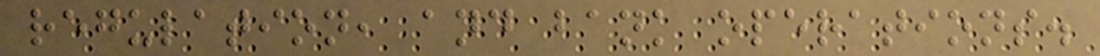regulation, and bank operations.
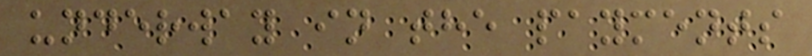underway in the payments
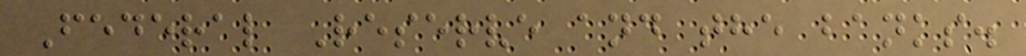Federal Reserve and the banks.
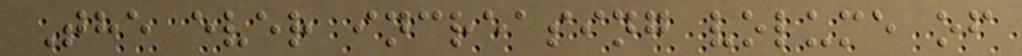The ever increasing volume of
